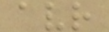avr
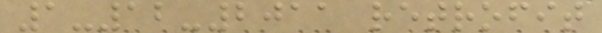1-12-2011 retrofit
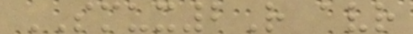SMUX2R avr
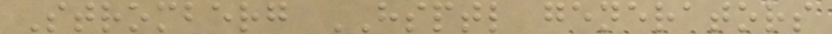Stromberg HSPTL generators
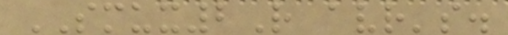SMUX2R avr's.
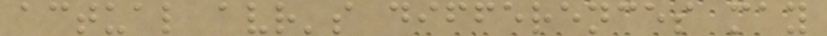actual avr's differences may
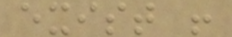exist !
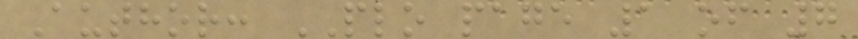Author: PLO page 1 of 7
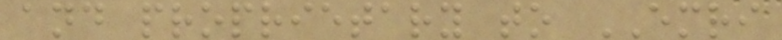and proprietary to EMRI
